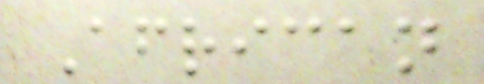African
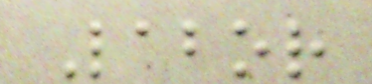Labor
